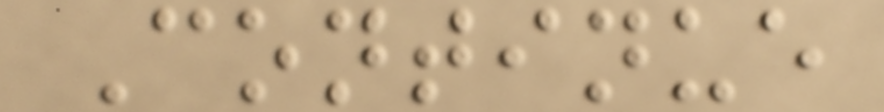Continue
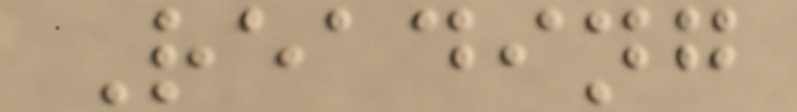Reading
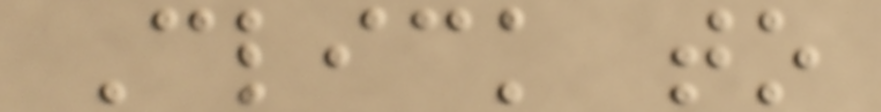Click to
